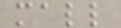mall
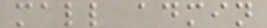mall admin
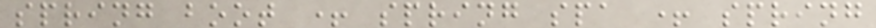spring boot + spring spa + spring
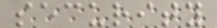security
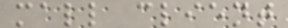mall client
